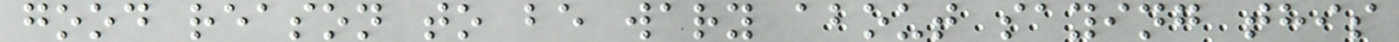good reason to be wary about saying this
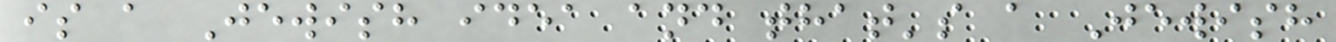is a Jewish idea and that's a Jewish
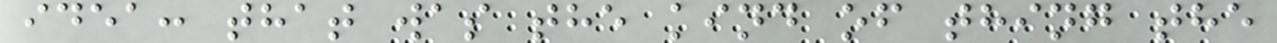idea: that was the kind of thing the
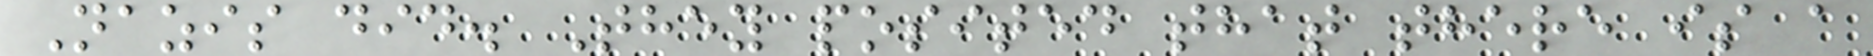Nazis did. They posited that there is a
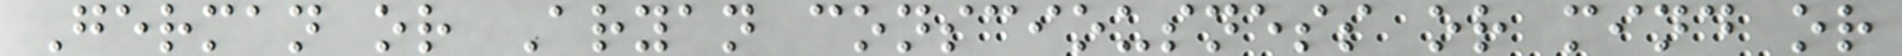German or Aryan consciousness or mind or
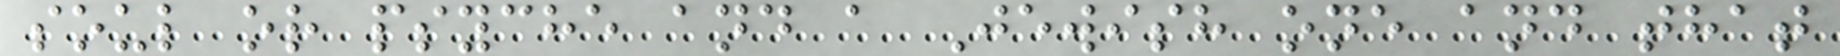soul or psyche and a Jewish one and that
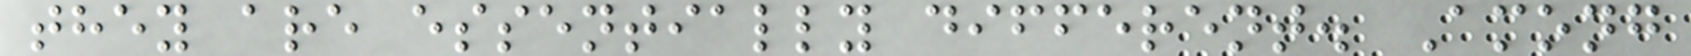they are essentially different. Among
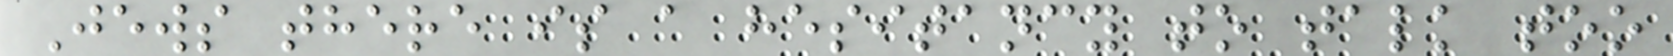Jews there is a hesitancy to talk too
